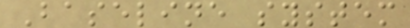Baseline system
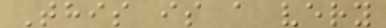This is a very
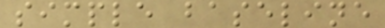simple baseline
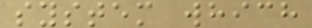system which
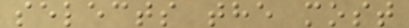selects the most
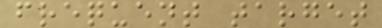frequent target
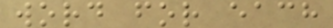word for each
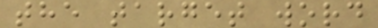the target word
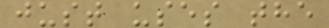just uses the
